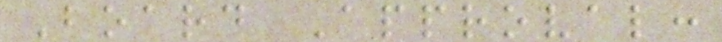Board Approval:
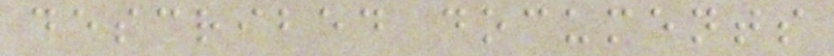described documents
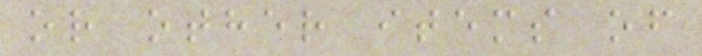or other items of
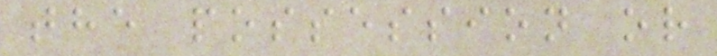the possession or
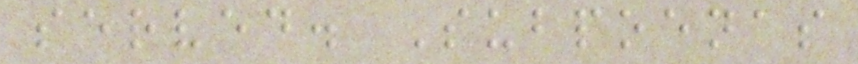served. Subpoenas
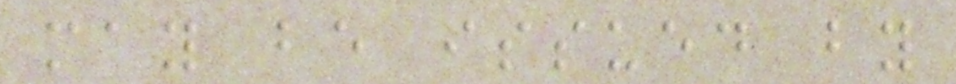may be issued by
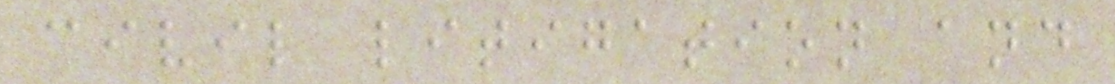civil litigation and
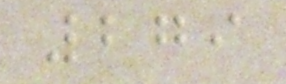279
